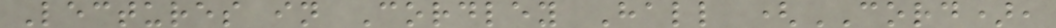Lectures in Cordley Hall (CORD),
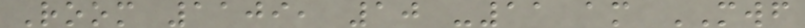Room 1109, 10 -11 am MWF
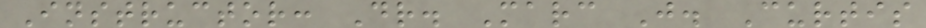Instructor: Dr. Marc J. Curtis
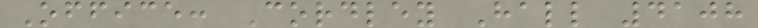Office: Cordley Hall 4108
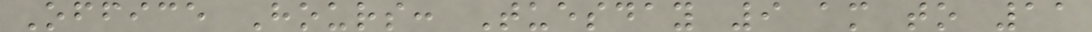Office Hours: Tuesday 9 am to 11
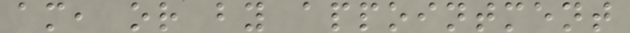am, or by appointment
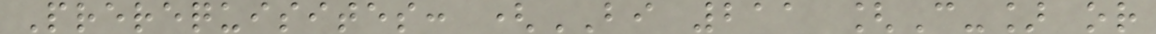Prerequisites: (BI 211 [C-] or
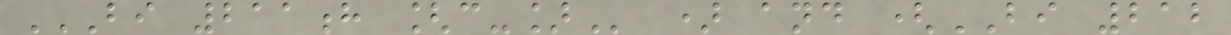BI 211H [C-] ) and (BI 212
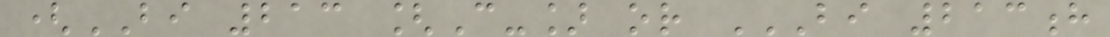(BI 213 [C-] or BI 213H
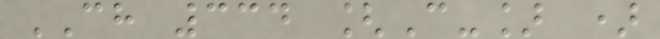CH 334 [C-] )
